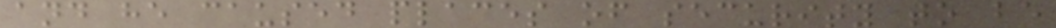and he caused places of security to be
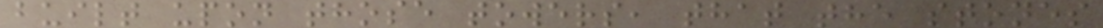built upon those towers, that the stones
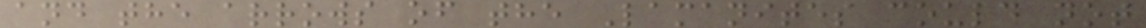and the arrows of the Lamanites could not
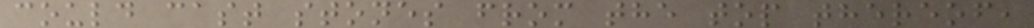could cast stones from the top thereof,
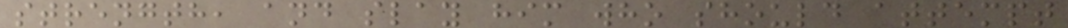strength, and slay him who should attempt
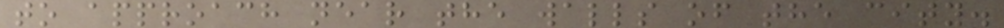to approach near the walls of the city.
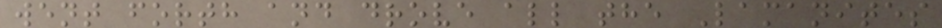went forth and drove all the Lamanites
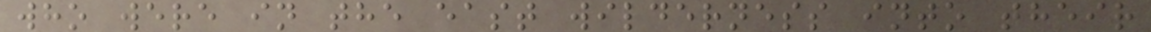who were in the east wilderness into their
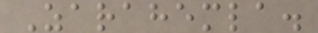Zarahemla.
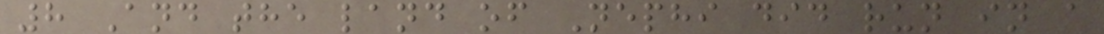8 And the land of Nephi did run in a
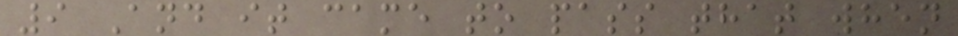9 And it came to pass that when
